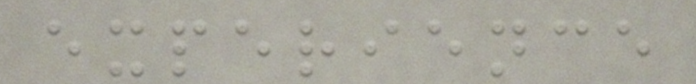experience
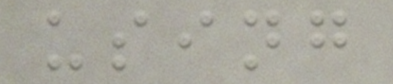using
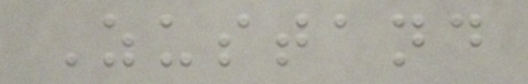Zustand
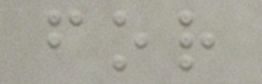for
